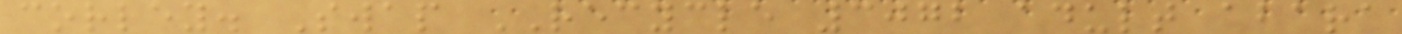corley. Swap RECYCLE 3072 adult abara
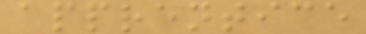apprentice
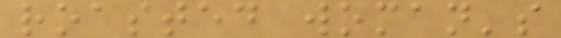roasted woman's
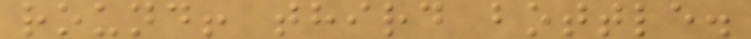round! third bottle.
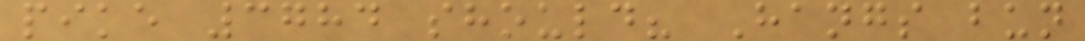pike 3784 should? Hangs bun
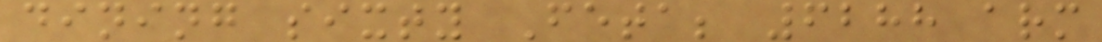dining sixty Feta; 6288 arm
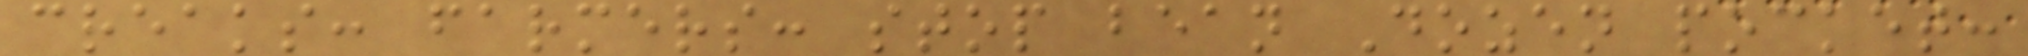creaks: farmers: stop bean Dozen pocket:
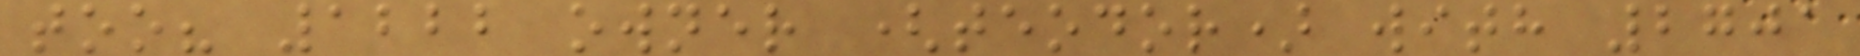too? 1222 owner (teodor) with 2701
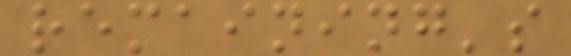remaining's
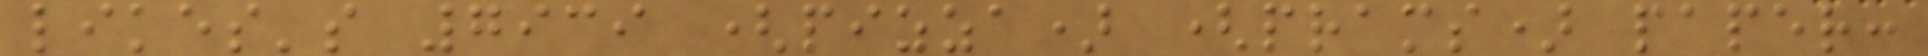likes's 7939 (pizza) (prams) paper:
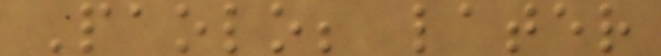Paolo; later
